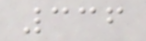336
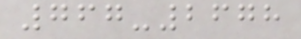767-2678
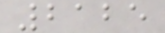2125
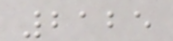2125
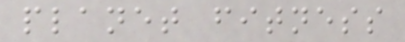planet fitness
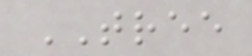TREE
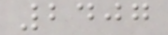2407
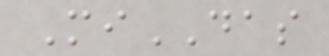MiDAS
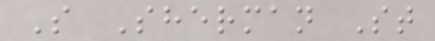S Sherman St
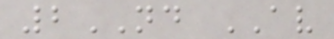2ND AV
